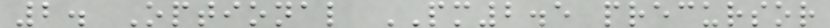2. Optional PM2.5 precursor
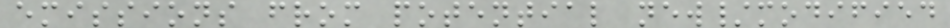emissions from potential new/modified
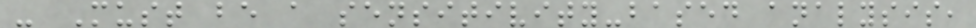- Must be a sensitivity-based analysis,
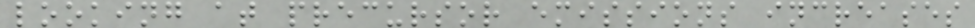looking at precursor emissions increases
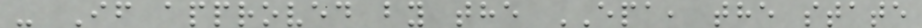- If approved by the EPA, the state
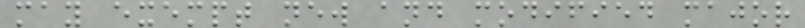may exempt new and modified major
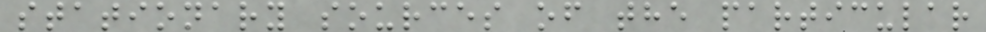stationary sources of the particular
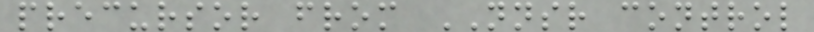precursor from NNSR control
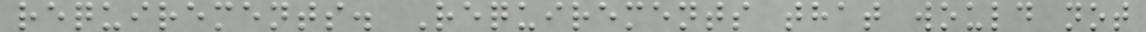requirements. Requirements that would not
